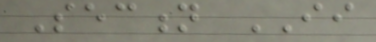Section II
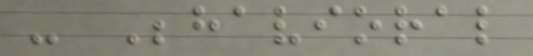- Behavioral
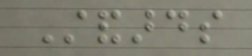Standards
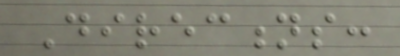Directions:
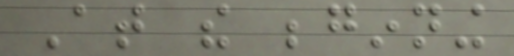At the beginning
